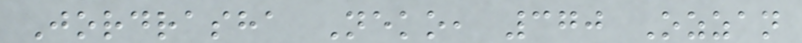Jordrasha Neko, 370 Ozzan
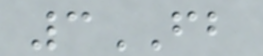3FB
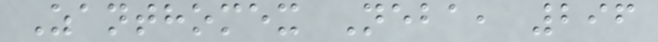Zanthomex Neba, 296
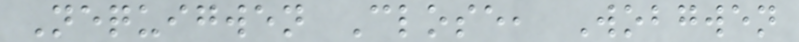Nequigwen Close, Wobgwen
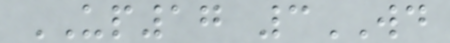UP17 3WD
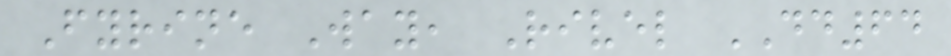Fyrine Way, Rivel DD64
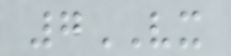7VX
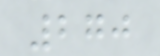270
